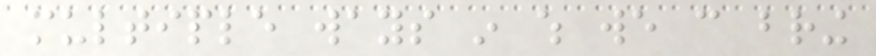multiple ways in which we can bring
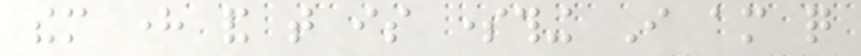them here and that is something I am quite
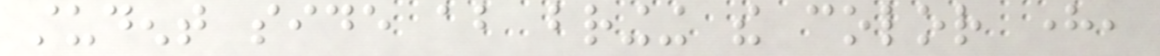student side about bringing the color here,
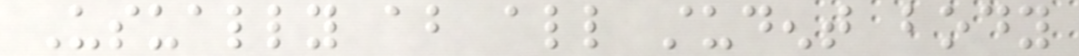Usually about all student body
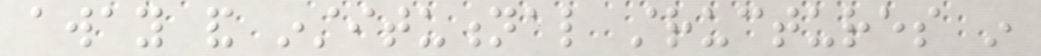away and institutional structures in
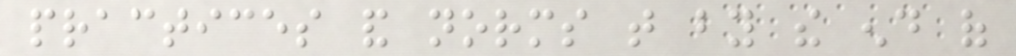practices and norms that by the end of
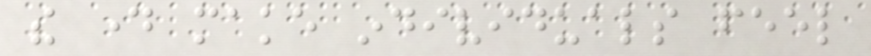the day make individuals feel
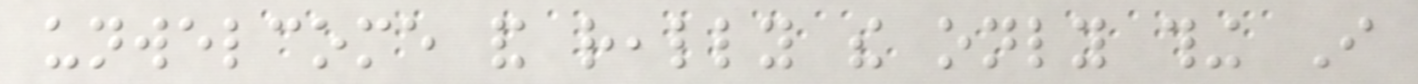unwelcome and really the only thing I
